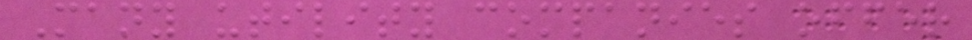Many utility companies offer
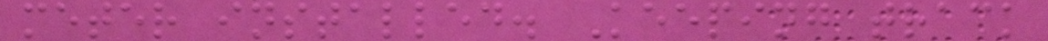meter installed. Keeping track
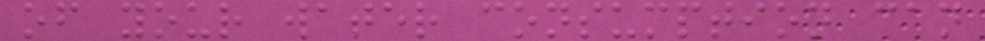of your water consumption can
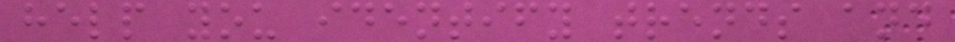help you identify trends and
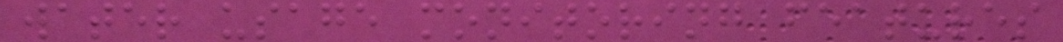water usage monitoring features
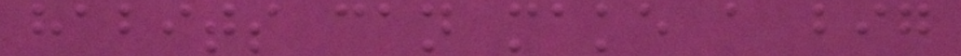habits can make a big
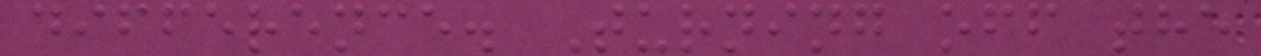difference. Turning off the
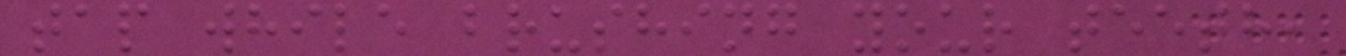tap while brushing your teeth,
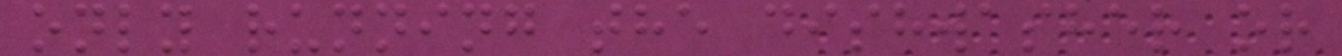only running the dishwasher or
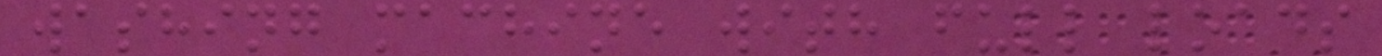washing machine with full loads
